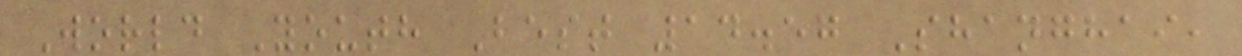World Youth Best 14.57 Shanghai,
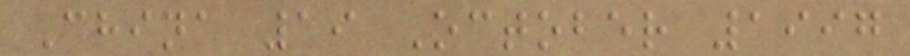China 19 October 1997
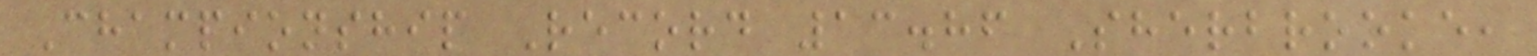Championship Record 13.86 Sherbrooke,
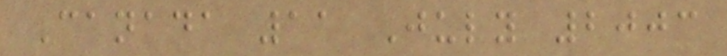Canada 11 July 2003
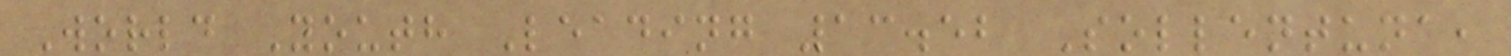World Youth Leading 13.52 Sollentuna,
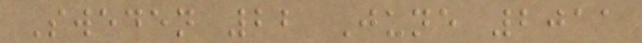Sweden 22 June 2011
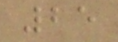25
